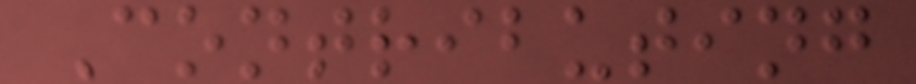Contributing
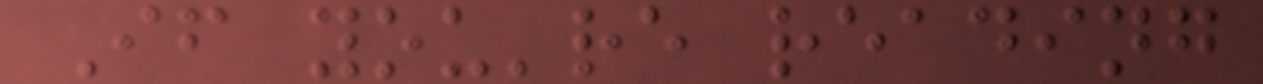If you're reading
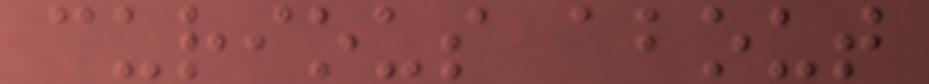curious about
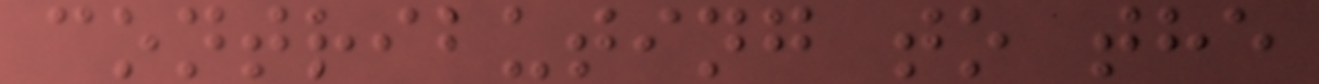contributing to the
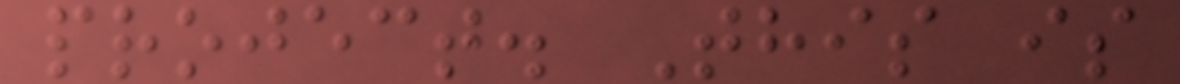project. This is
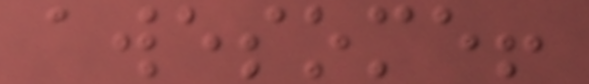awesome!
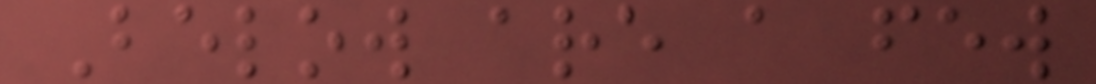Below are a few
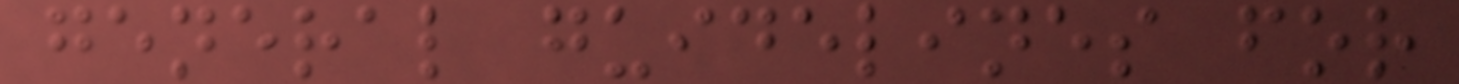general guidelines for
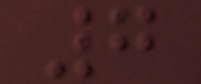7
